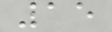15
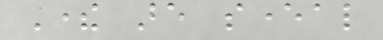There are several
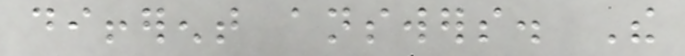different answers. The
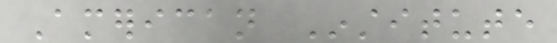American Institute
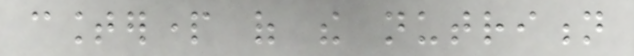counterpart of the nutrition
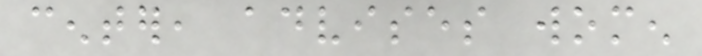center, advises women
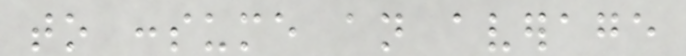to consume an average
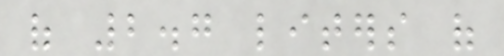of 2.7 liters of
